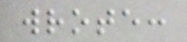wrote:
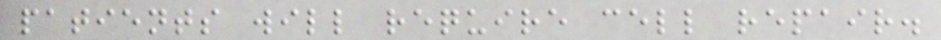patients will require cell repair.
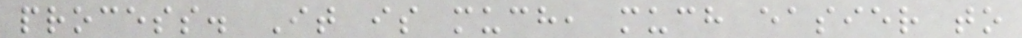process. It is much, much easier to
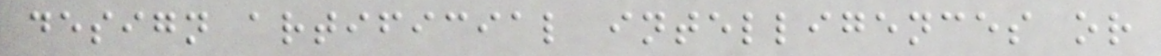design artificial intelligences or
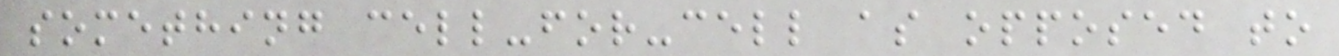something cell-for-cell as opposed to
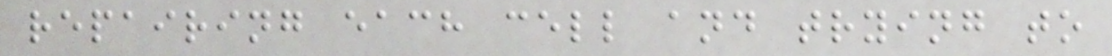repairing each cell and trying to
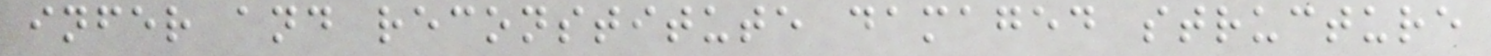infer and reconstitute damaged structure
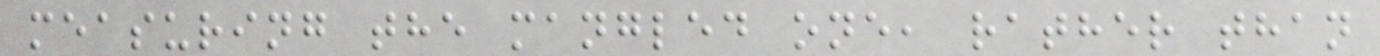measuring the mangled one, rather than
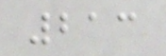213
